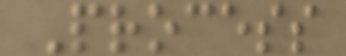Process
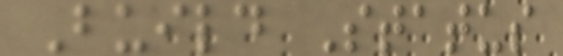Build Status
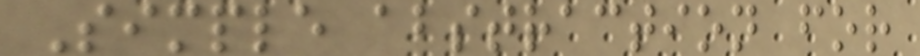Simple abstraction for
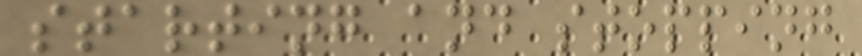starting and stopping
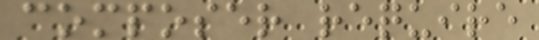composer require
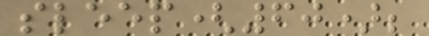sleep(60);
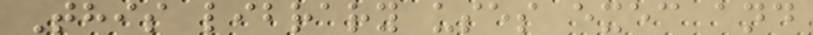This library uses exec and
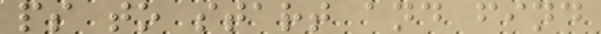ps to start and find
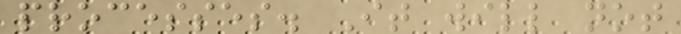processes. It will not
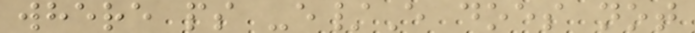where ps -e/E does not
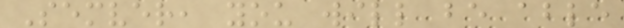Semver, you will be able
